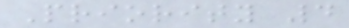Priority 4
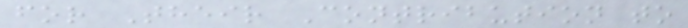for Their Contribution to
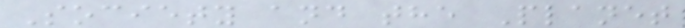Society and the Planet
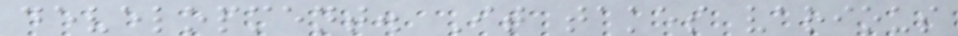development. It takes various
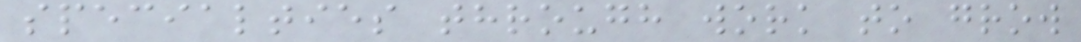specialties through work to grow
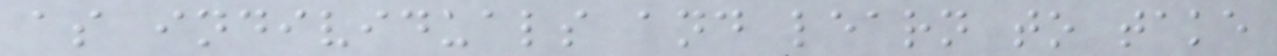as individuals and learn to take
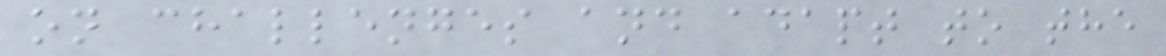on challenges and adapt to the
